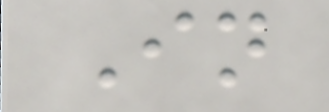In
